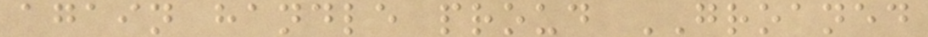again handle proud GROANED
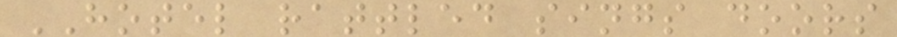HOTEL rattled sings doors
